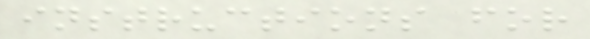instructions for
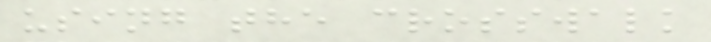using the crosswalk
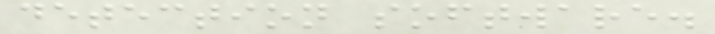detection software.
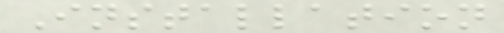Installation
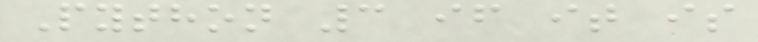Python 3 if it is
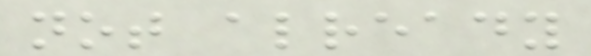not already
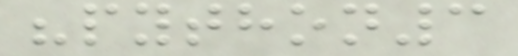"python3
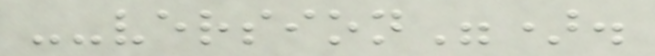--version").
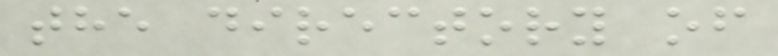the directory of
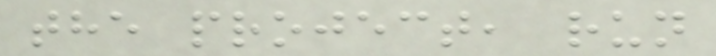the project, run
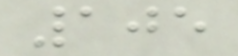105
